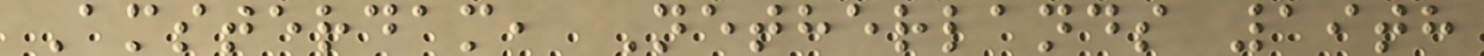Amsterdam, Netherlands 19th
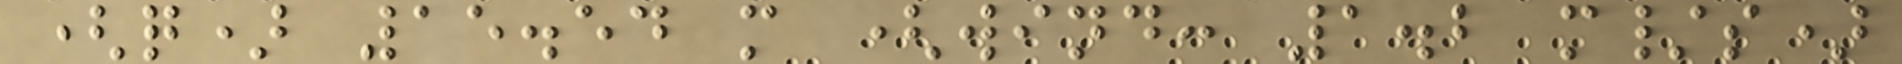(q) 15.54 m (wind: 1.2 m/s)
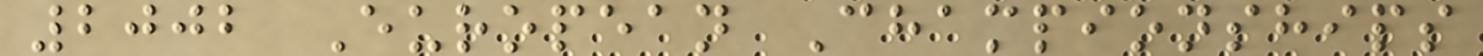2002 European Championships
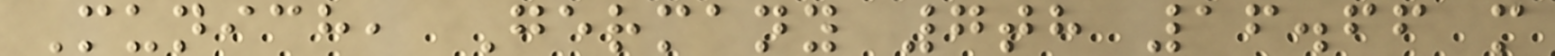Munich, Germany 7th 16.66 m
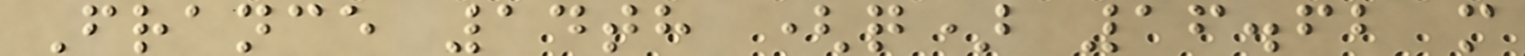France 14th (q) 16.62 m
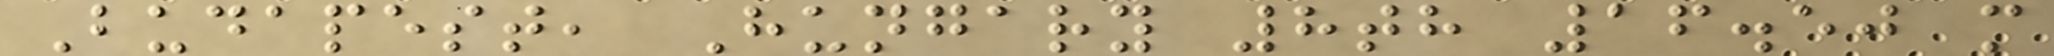Budapest, Hungary 8th 16.50 m
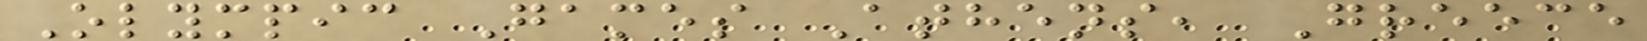Olympic Games Athens, Greece
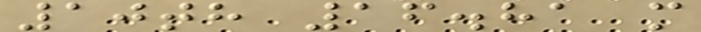10th 16.81 m
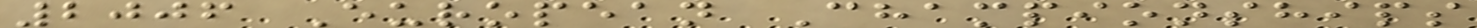2006 European Championships
